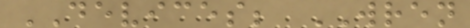DEVICES; WREN
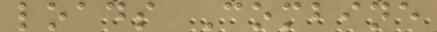loads Combine
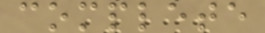complete
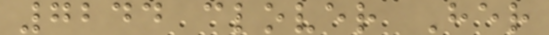7244 clover Her
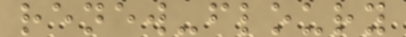renew-floury
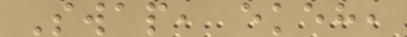Swap, ekeh,
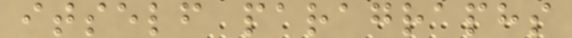itself paragraphs
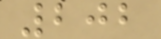202
